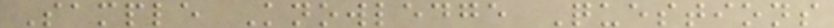Sample Knowledge Questions
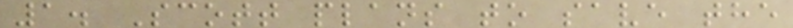1. Scott plans to save the
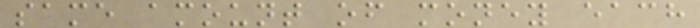same amount of money each
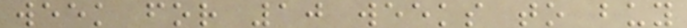week for 10 weeks to buy
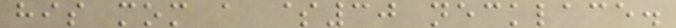his mom a $30 necklace.
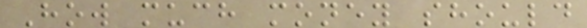How much money should
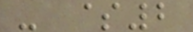- $2
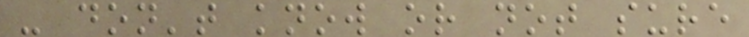- don't know or not sure
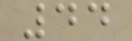44
